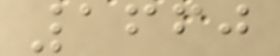1660
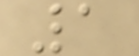1
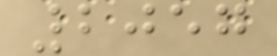2057
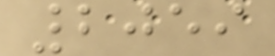2059
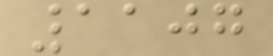1107
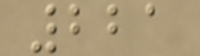221
